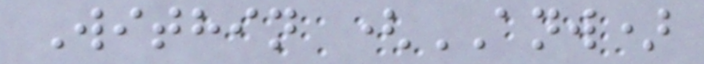Within (ANW)
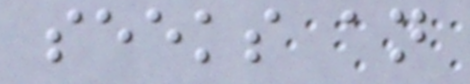seeks an
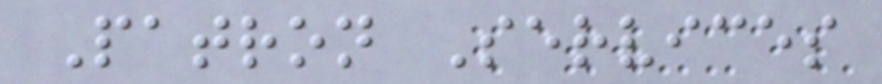Patron Services
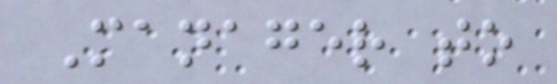Manager to
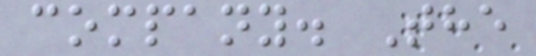company. The
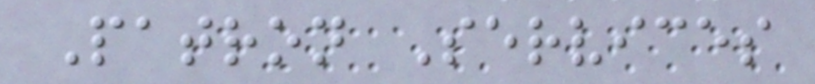Patron Services
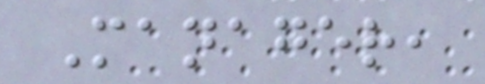Manager,
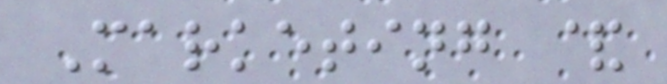Marketing &
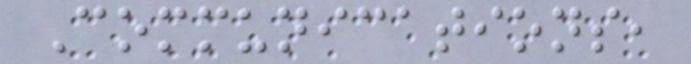Communications,
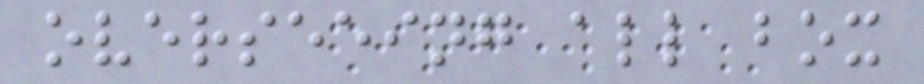overseeing all box
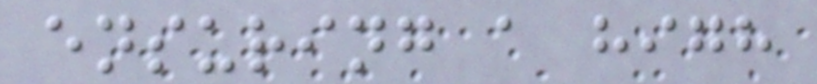ensuring a high
